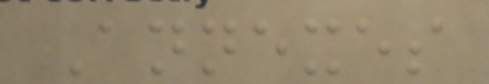Annexes
